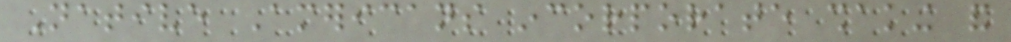Native Americans incorporate shaking and
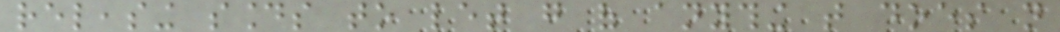releasing sounds to let go of anything that does not
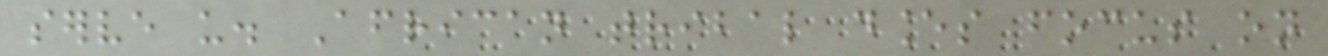serve us. African tribal dances focus on
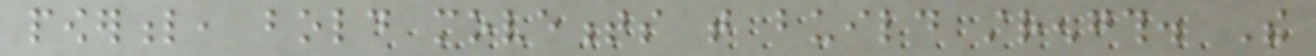powerful, bold movements that build strength. The
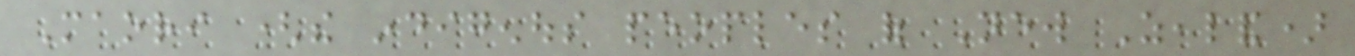Maori (the indigenous peoples of New Zealand)
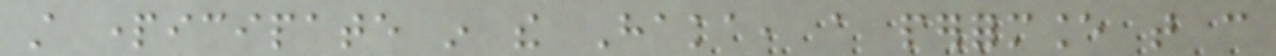still participate in the Haka, a performance that can
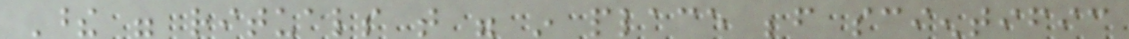These were rituals that were in place before scientific
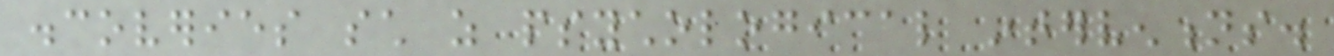discoveries such as psychological interventions.
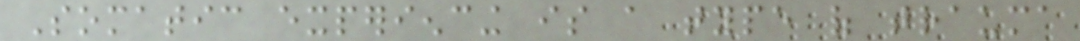Somatic experiencing is a type of trauma
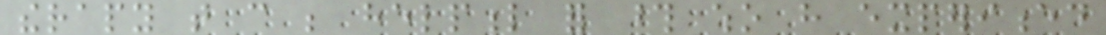therapy that can be helpful for those who have experienced
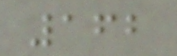162
